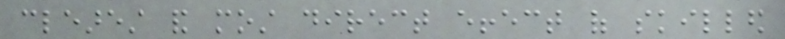clearest and most direct effect of skilled
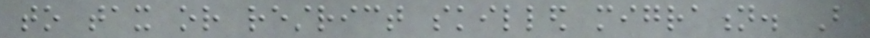to tax or restrict skilled migration. But
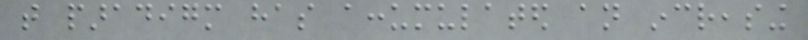that paradigm has accumulated an increasing
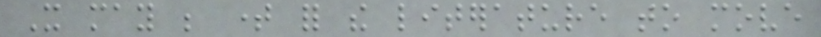It may be time for the literature to move
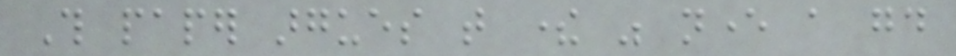This paper argues that there was never a good
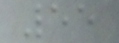55
